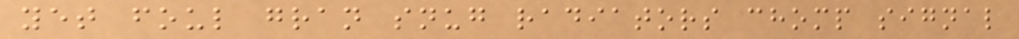yet foul gran snug radiators chomp signal
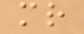mr
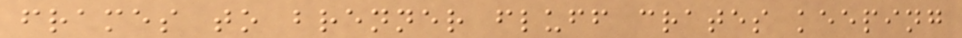frames to brenner fluff crates keeping
